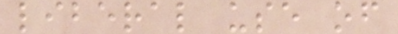liberal use of
